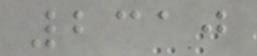2310
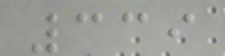339
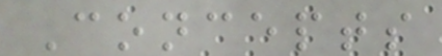Concepts
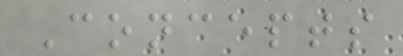Concepts
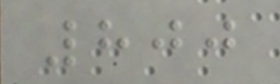800
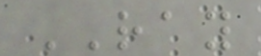RAY
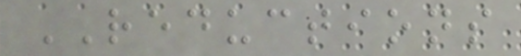REDUCTIONS
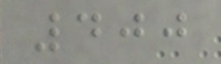400
